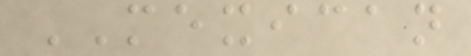MEXICAN
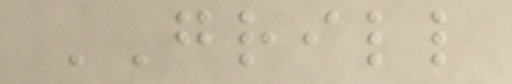GRILL
